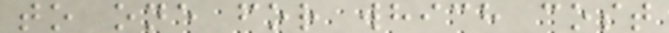to one for which cost
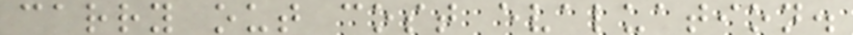carry out cost evaluation.
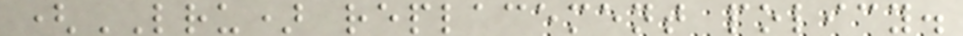(LRU) replacement policy.
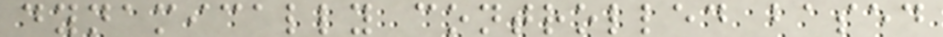dynamically controlled based
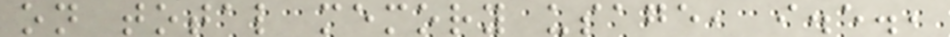on total memory usage, i.e.,
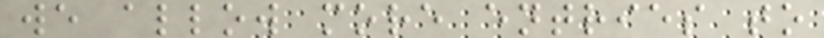we allow more entries to
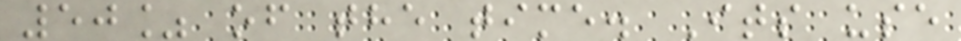50% of the time. Its use
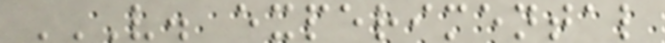V. EXPERIMENTAL
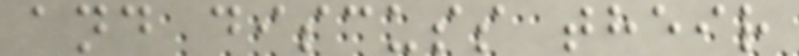and discuss their
